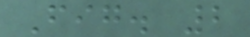Fig. 2
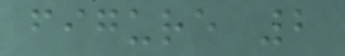figure 2
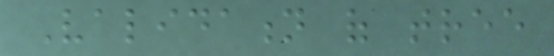Validation of tree
